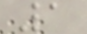1
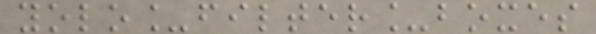yolo_filter_boxes
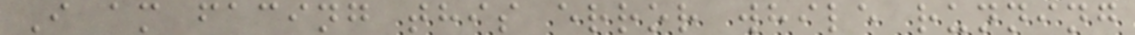I am facing this error while running
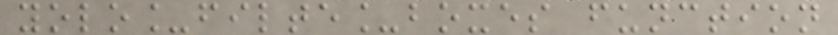yolo_filte_boxes function
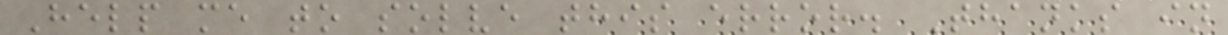Help me to solve this error. Thanks in
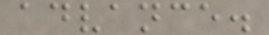advance.
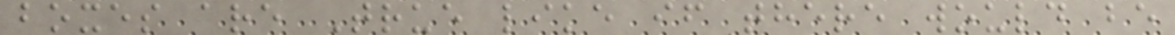boxes are True like if there would be
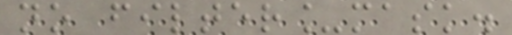no filter_mask.
